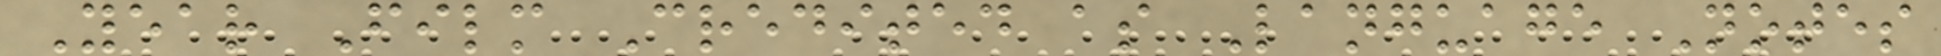Year Film Credited as Language Notes
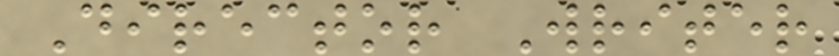Director Writer
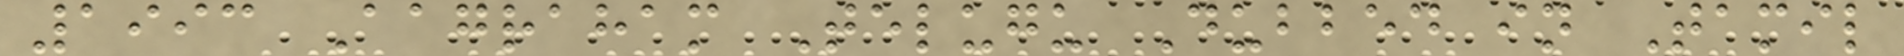1993 Aagraham Telugu Dubbed in Tamil
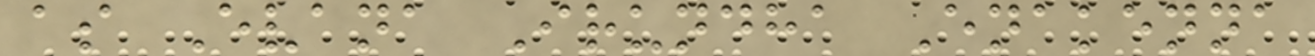as Evana Irundha Enakenna
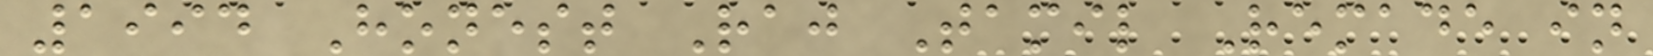1994 Honest Raj Tamil Remade in
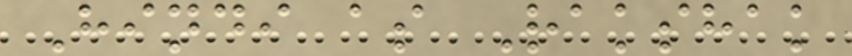Hindi as Rakshak
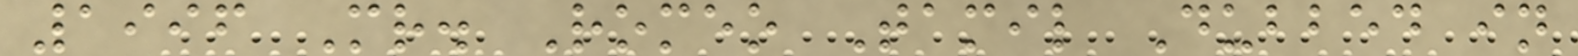1996 Mr. Romeo Tamil Dubbed in
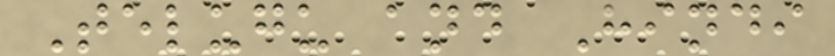Telugu and Hindi
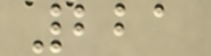221
